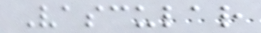Vascular
